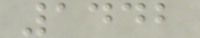1442
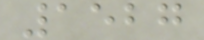1527
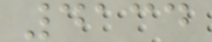4134
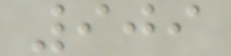909
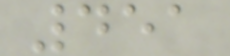451
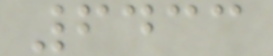6433
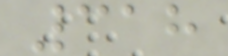318
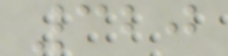320
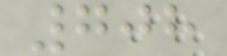708
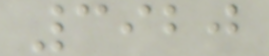3920
